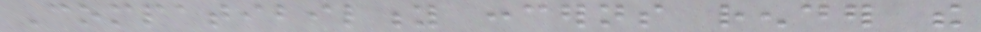Compatibility concerns render the
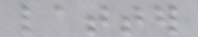latter
